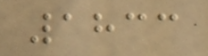1833
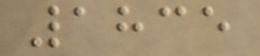1835
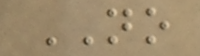NO
